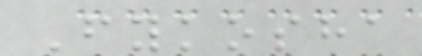Fykosha
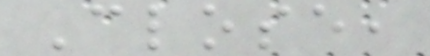Close,
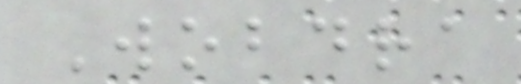Wobdra
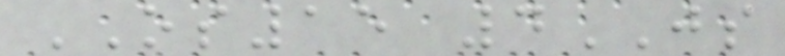OS15 4JS
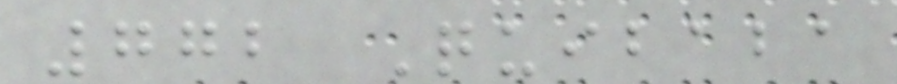772 Quibaba
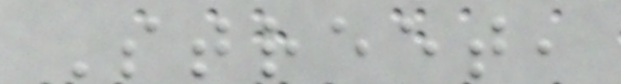Street,
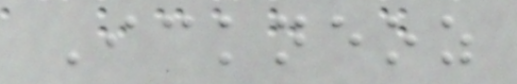Ickneoz
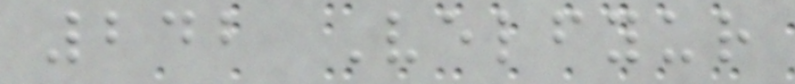242 Velfyur
